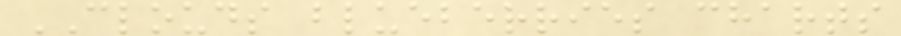CLOUDS blueberries charts
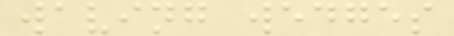waving wedges
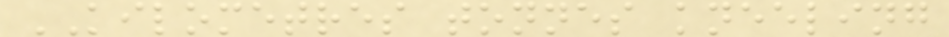KILOMETRES tonnes kneeling
